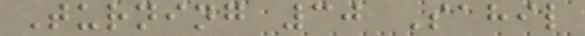Turning 30 Sahil
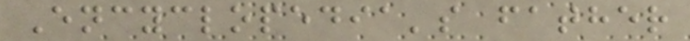Encyclopedia's father
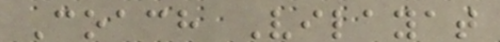Coach Vilayat
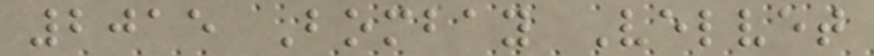2015 Bombay Velvet
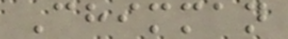Chimman
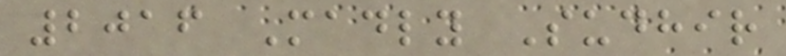2016 Madly Sudhir
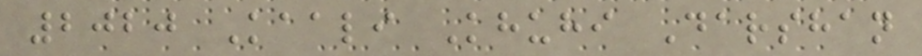2020 Kaali Khuhi Darshan
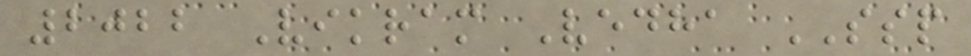2022 Vikram Vedha SSP
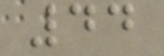44
